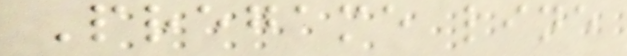Pregame line
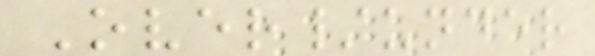Over/under
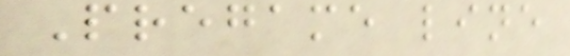Pregame line
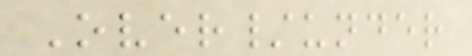Over/under
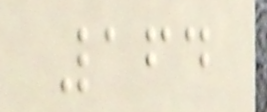164
